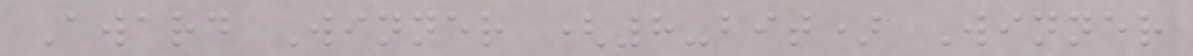Award Winner (8-bit) Winner
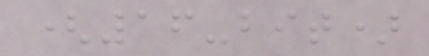(16-bit)
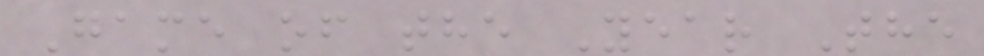Game of the Year The
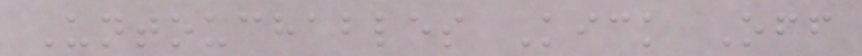Untouchables Kick Off
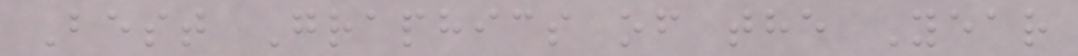Best Graphics of the Year
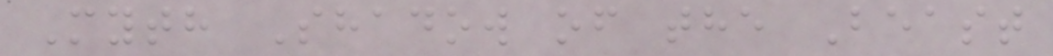Myth Shadow of the Beast
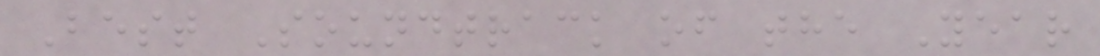Best Soundtrack of the Year
